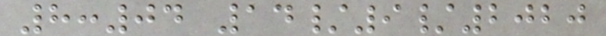8:04 14/9/2020
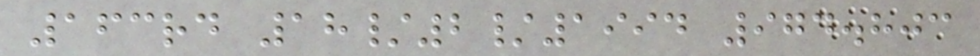163rd 18/2/1994 974.803
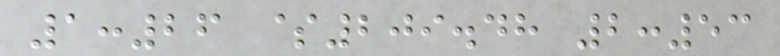1:26 $209.48 2:53
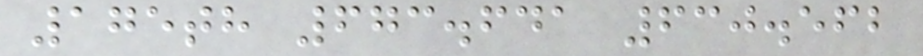175th 673.641 630.562
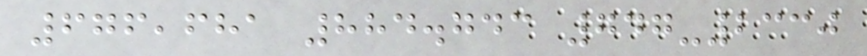676,681 884.743 747-2330
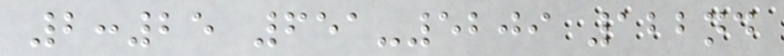2:25 651-5209 122nd
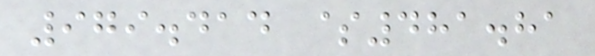979.414 $481.81
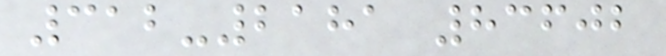312-2181 83602
